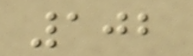102
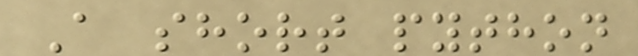A short python
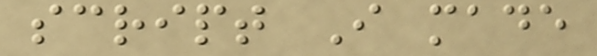script I made
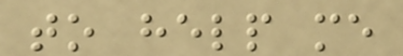to help me
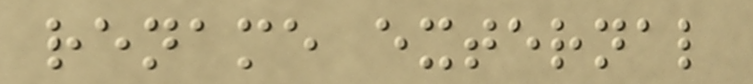rename external
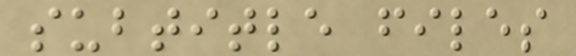subtitle files
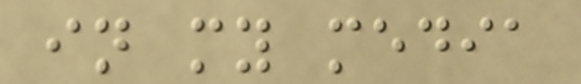in my media
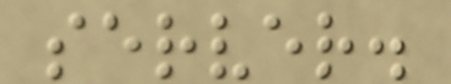server.
